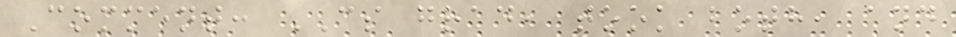Comment: CS grad, took both, and
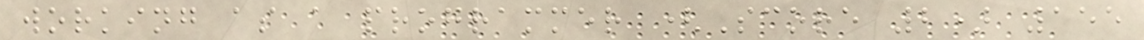working as a programmer (Score 2) 155
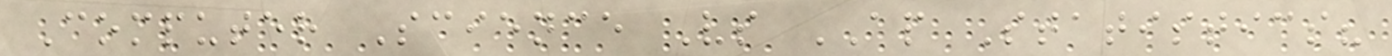Computer Science Vs AP Statistics?
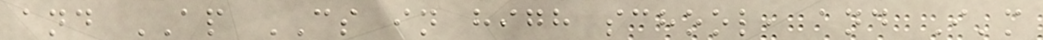and AP CS in high school, and I'm
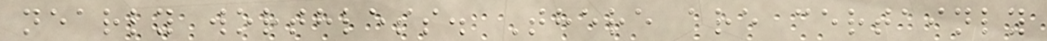nearly worthless. There are certainly
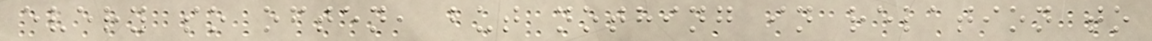every so often, but nothing in relation to
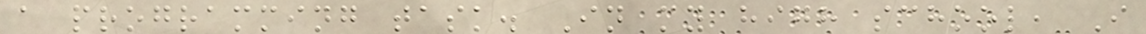a programming task. In my high school, I
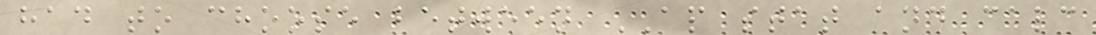had to choose between AP stat and calc
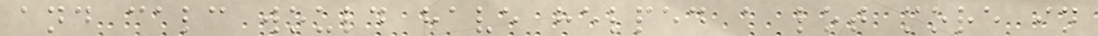and calc would have helped a lot more in
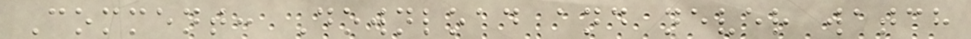Comment: Download and never watch
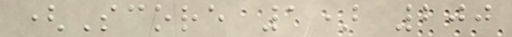(Score 1) 200
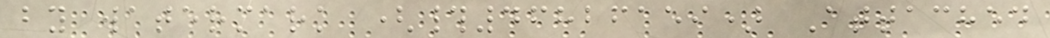by watermark (#46826159) Attached
